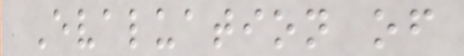Evaluation of
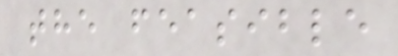the feasible
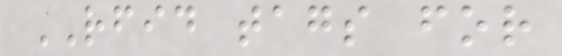RFID tags for
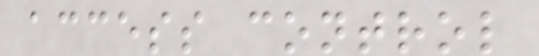access control
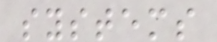systems
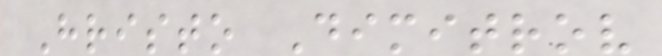Hristo Dimitrov
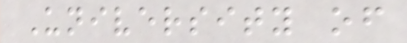University of
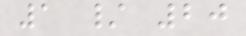1 / 20
